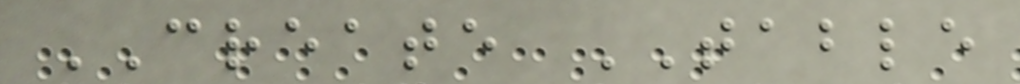CREATE TABLE
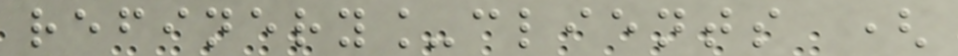refinery_clients (
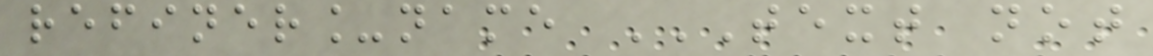refiner_name TEXT NOT
